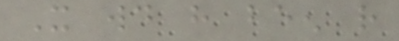It would have been rather
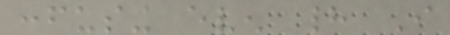confusing even had I
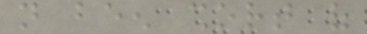not been short of
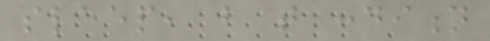sleep, but that condition
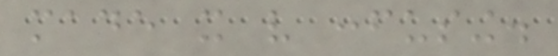made it very confusing.
